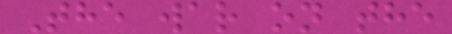The war on the
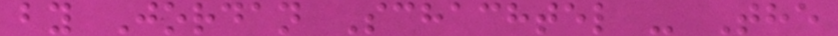by Jordan Schachtel - The
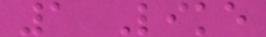1 Like
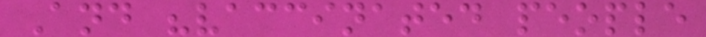And "vaccinated people
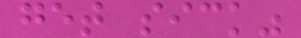get sick"
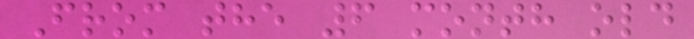From the 6 month old
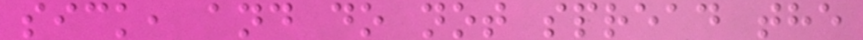sick, and do not spread the
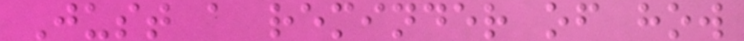Just a reminder of how
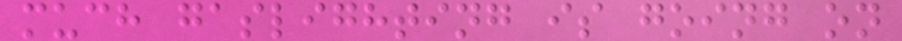much gaslighting is going on
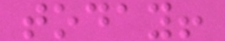today!
